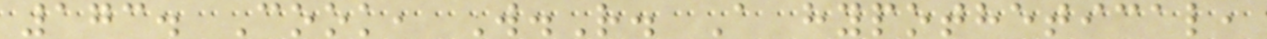173. Cook, W.R. A hypothetical,
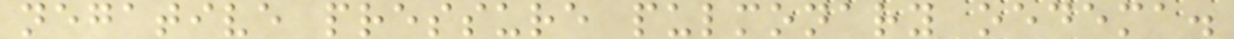negative pressure pulmonary oedema.
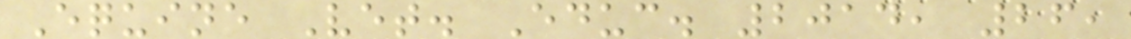Equine Vet. Educ. 2014, 26,
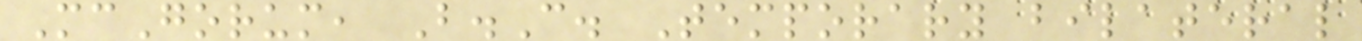McGorum, B.C. Temporary bilateral
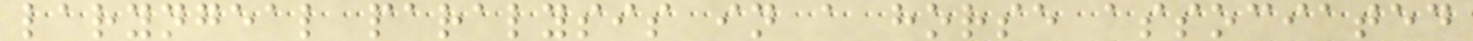laryngeal paralysis in a horse associated
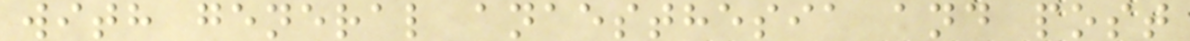with general anaesthesia and post
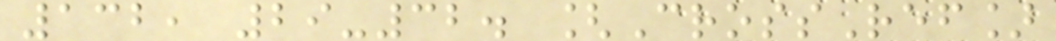132, 29-32. [CrossRef]
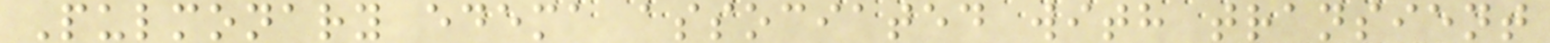Pulmonary edema associated with transient
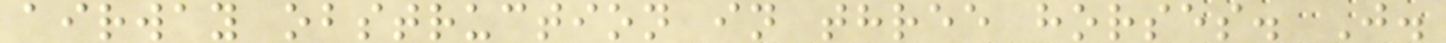airway obstruction in three horses. J.
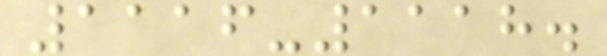1116-1118.
